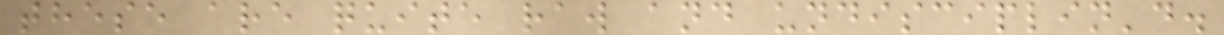these are quite raw and undisciplin'd.
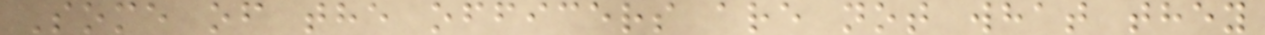Some of the officers are not what they
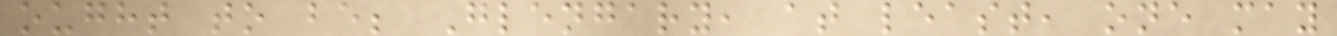ought to be; Glengary, at least, one may
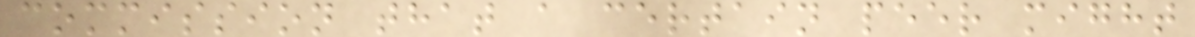commission that a certain peer might
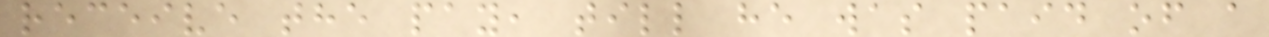receive the pay, till he was paid of a
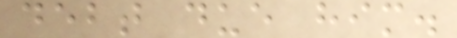debt due him.
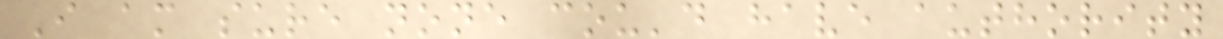I am sure none cou'd have authority
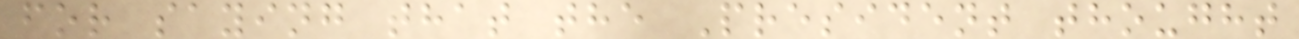for saying that the President thought
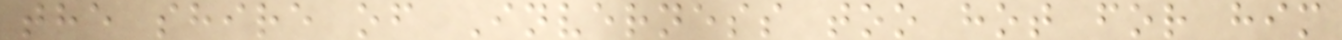the shire of Inverness too hot for him
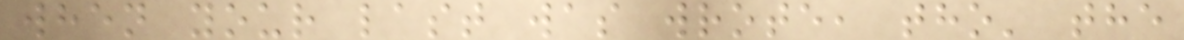when your last was wrote, tho' the
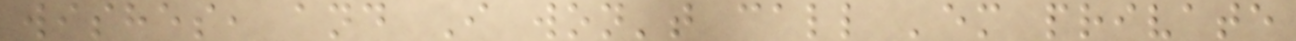wishes, and I won't call 'em private
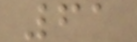61
